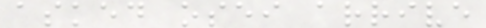asked osei arrive
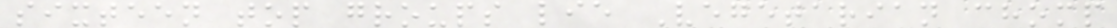sixteen top groups lie Vegetarian chomp
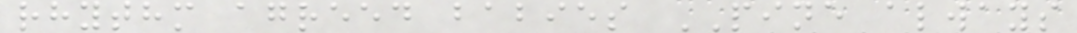rhythm agreed babies PINE always
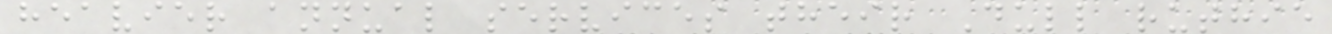heavier annual services their Dull ruthie
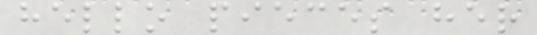hello pieces her
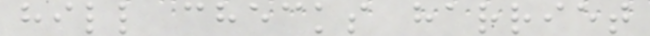hill checks harriet
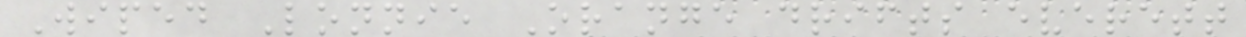Wiped Lonnie Orange drifts everett
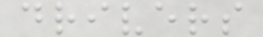drivers
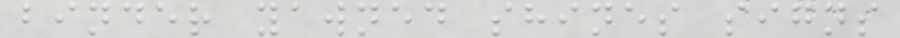binder yawned shines signs
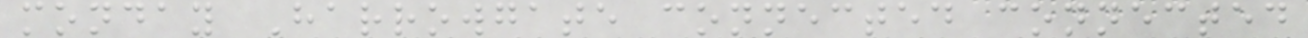monday Harrowgate connected connected
